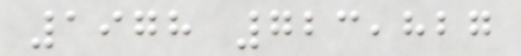1978 723,827
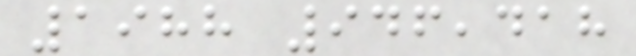1988 946,418
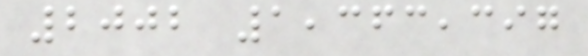2002 1,363,397
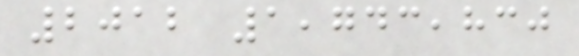2012 1,743,830
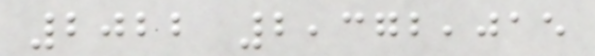2022 2,372,015
